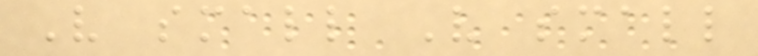Very small Very small
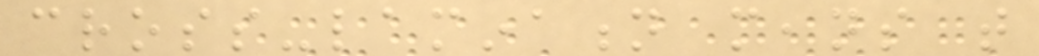cross-lamination means that
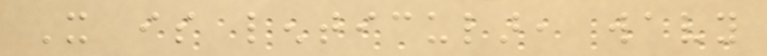It is lenticular, wavy
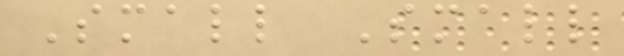Small Small
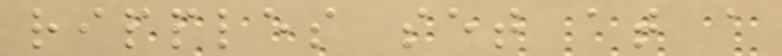ripples set at a
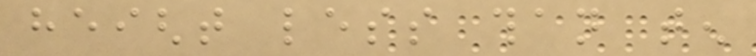height less than ten
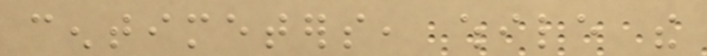centimeters, while the
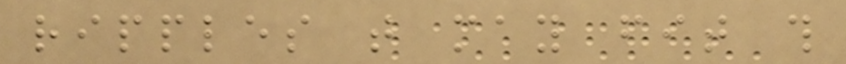ripples that may fit this
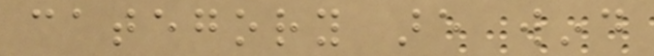category are wind
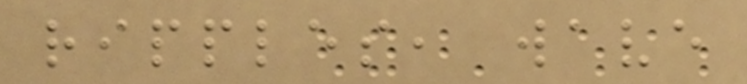ripples, wave
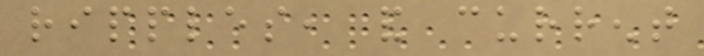ripples, and current
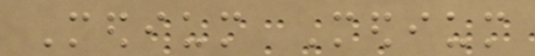Medium Medium
